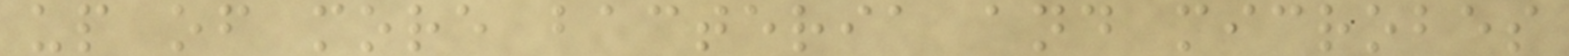up of more bacteria and microbes
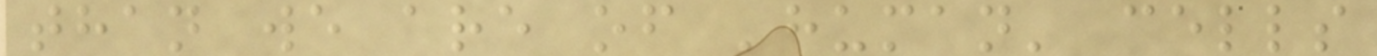than we are of 'human' cells
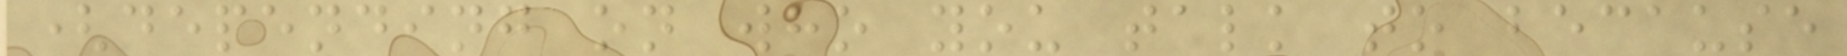(depending on who you talk to because
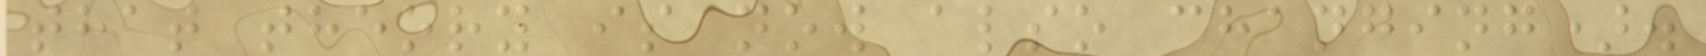that theory is now also changing).
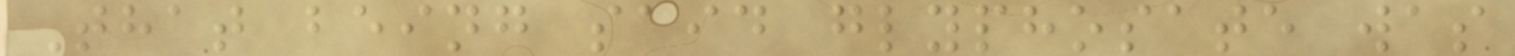That being said glyphosate was
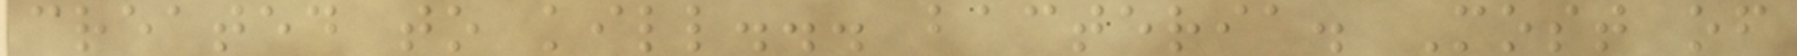created to kill... bacteria. Most of
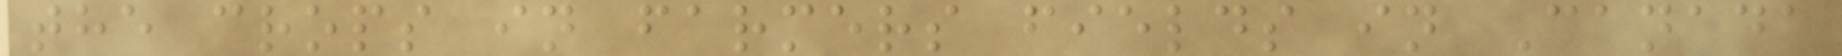the crops in farmers fields in Canada
